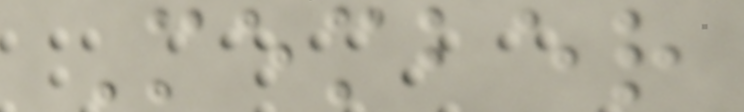Member
